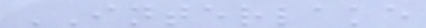INTERLAKE
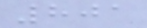801
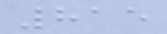815
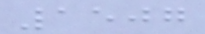1507
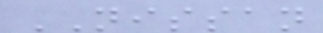NISSAN
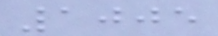1005
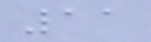11
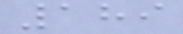189
